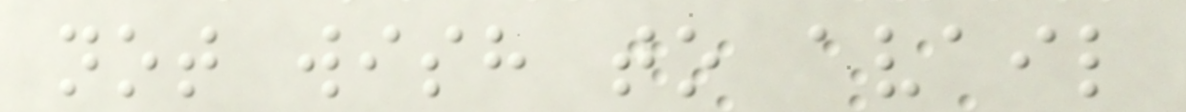not wish to avail
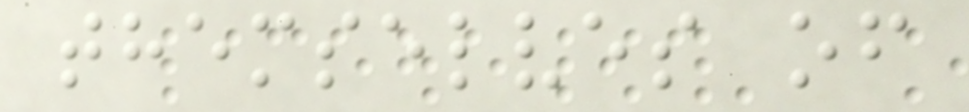themselves of
